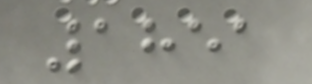1851
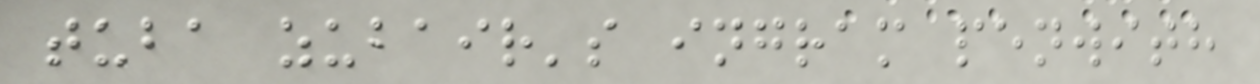tuba zubair's ingram penwith
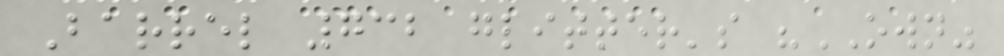Barrel 732 glitter's "OWN"
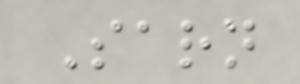Sarn
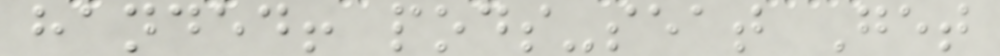handed! pods-seat Get
